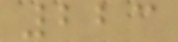223
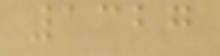1327
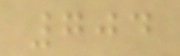704
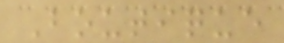Boutique
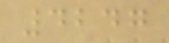4247
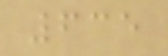635
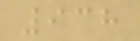938
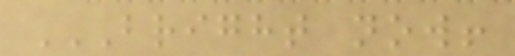BRIGHT NOW!
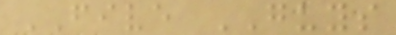FIVE GUYS
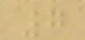7
